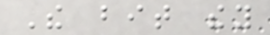The bit they
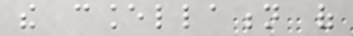the cancellation of
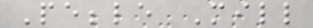Pebble Mill
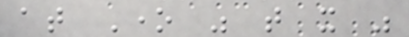at One was that it was
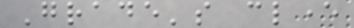Grade's clever
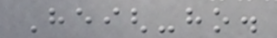Heigh-ho.
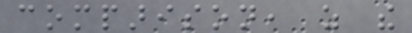comparison, as the
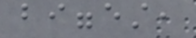biggest,
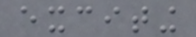exciting
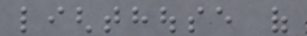lighthouse of
